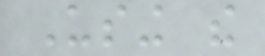Using the
